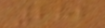282
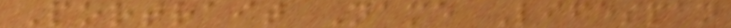Portrait Name Lifespan
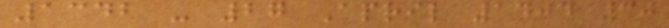1342 - 27 April 1404 30
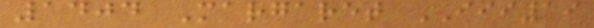1404 Margaret III19
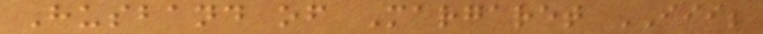Husband of Margaret III;
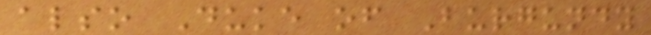also Duke of Burgundy
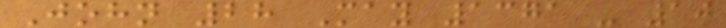John 28 May 1371 - 10
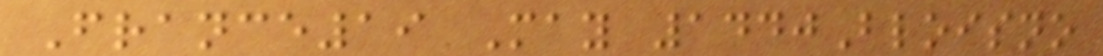France19 May 1440Bloisno
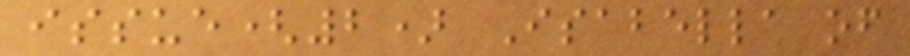issue(2) Isabella of
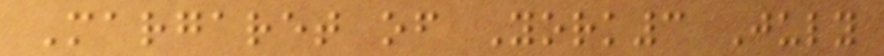Margaret of York3 July
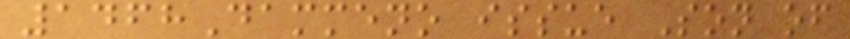1468Dammeno issue Son of
